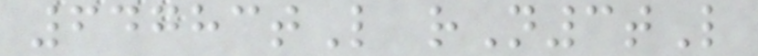64783tL rN3tL
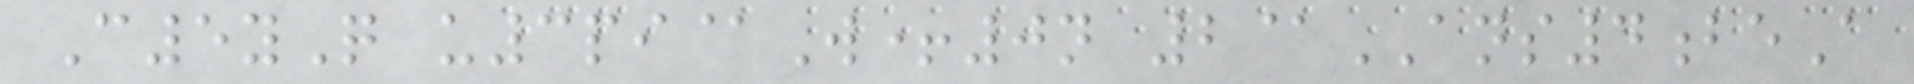C5yQ u3pi@W+0n 2@ANS4beA
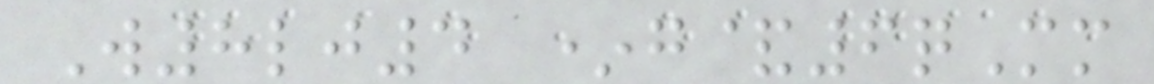W8lj4 *g&6qMm
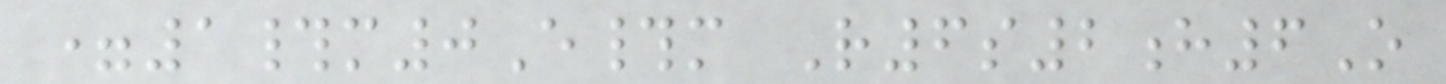=1#m0E#m R6s2h6O
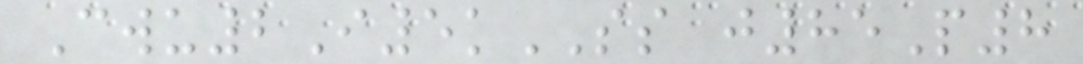Cwu2I5kSS j85P8
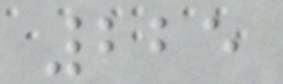225
